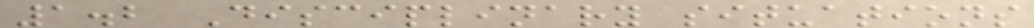1.2 Disciplinary situations
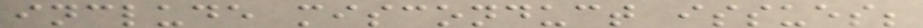include misconduct issues;
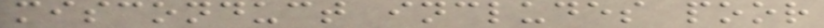misconduct includes poor
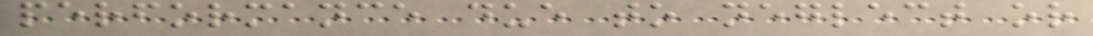performance due to neglect or
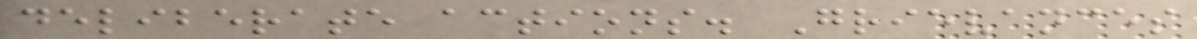deliberate actions. Grievances
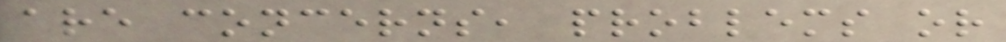are concerns, problems or
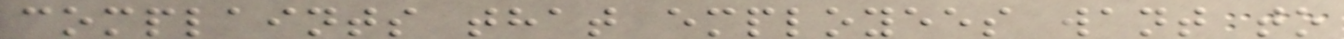complaints that employees want to
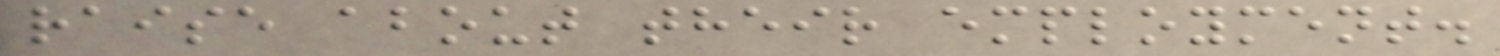raise about their employment.
